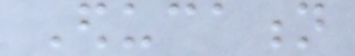Education
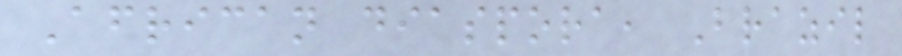African diaspora, Brazil
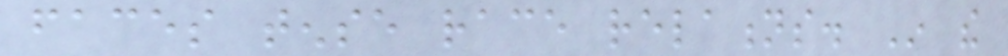faces tense race relations. In the
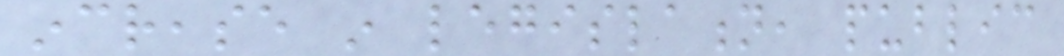increase in legislation, public
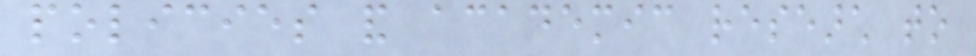policies and academic research to
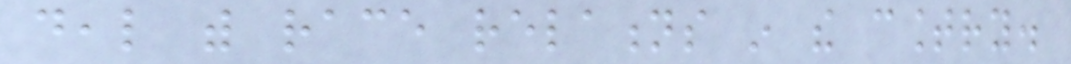deal with race relations in the country.
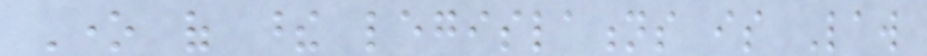One of these legislations is Law
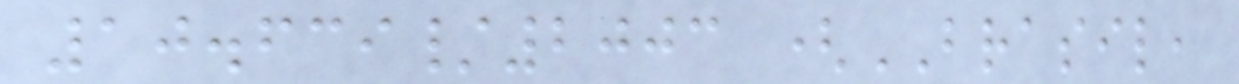10.639/2003 (BRASIL,
